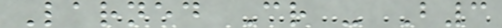Larned Cr - B3
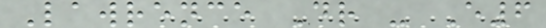Lawrence Dr - E6
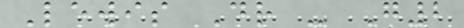Lewis Dr - G2
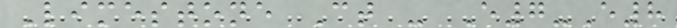Limestone Ct - E7-E8
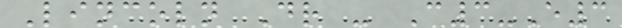Lincoln Dr - C3-E3
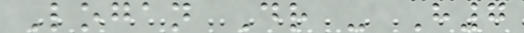Logan Dr - H7
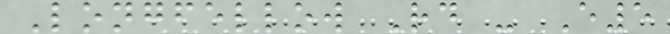Longfellow Rd - E5
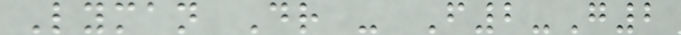Lyman Dr - F2-G2
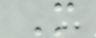M
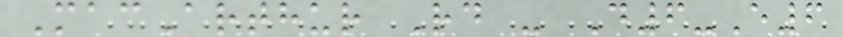MacArthur Rd - D6-E6
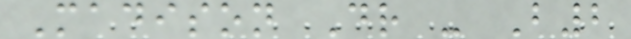Madison Dr - B2
